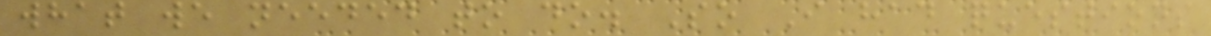what we needed to do. So I had questions
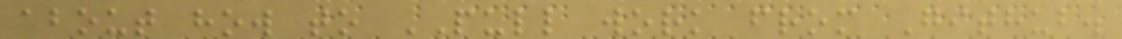about how to PULL work from Github.
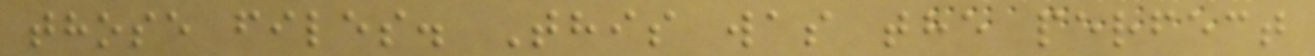those files. This was the perfect
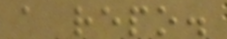a repo.
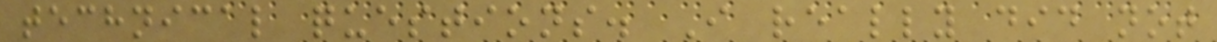technical questions. I really did not
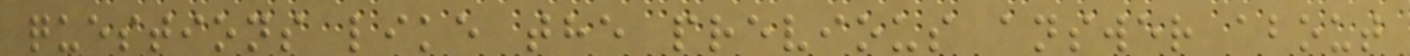questions like the previous answer about
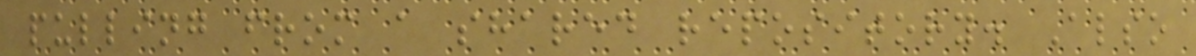pulling from a shared repository. Also
